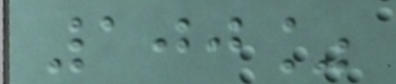100%
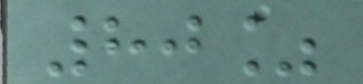80%
